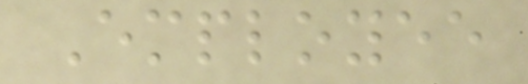Employee
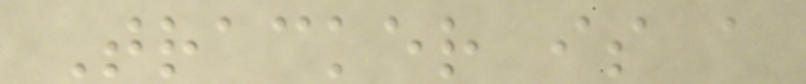Tracker is a
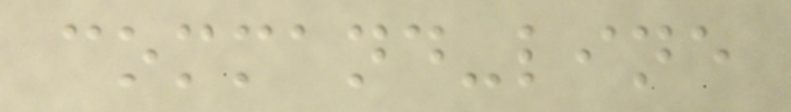command-line
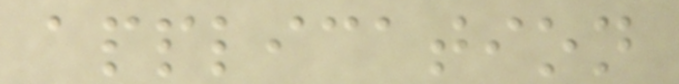application
